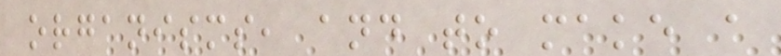organisms, and to make a
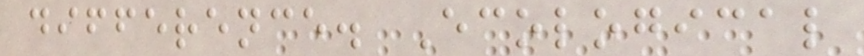difference. Ecological
